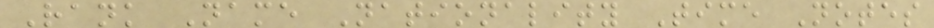Rank Name Nationality Time Notes
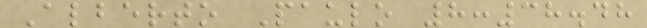Alberto Paulo 8:38.48
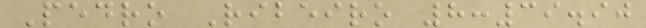Pedro Ribeiro 8:39.90
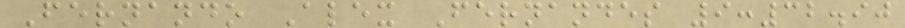Fernando Alex Fernandes 9:32.90
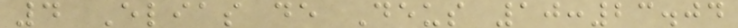4 Elias de Deus 10:23.04
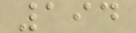194
